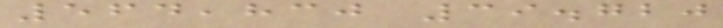564,830 39.720
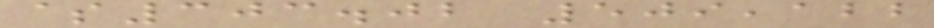$303.02 509,122
